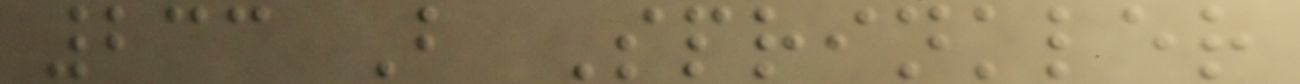233 B Sprinkler
